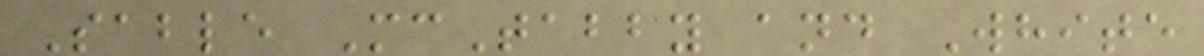Sable McTabby and White
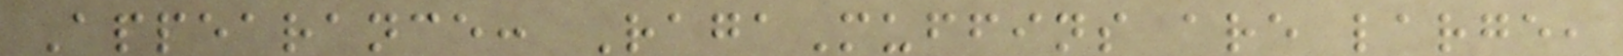Appearance: RagaMuffins are large,
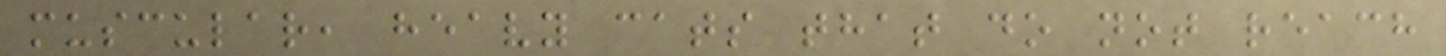muscular, heavy cats that do not reach
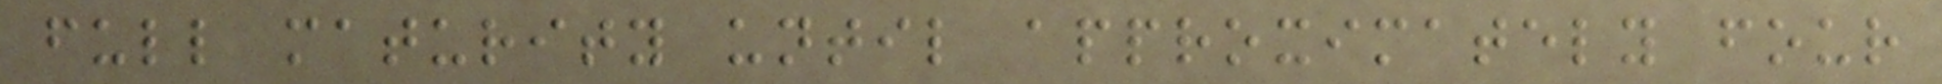full maturity until approximately four
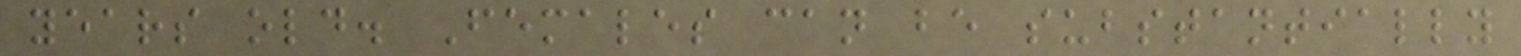years old. Females can be substantially
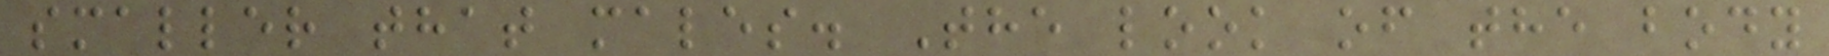smaller that males. The look of the body
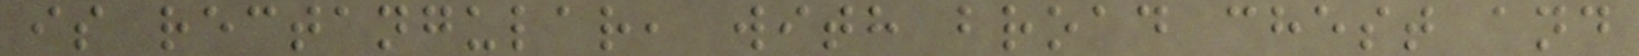is rectangular, with broad chest and
